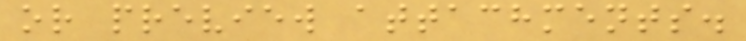or preview attachments.
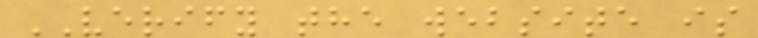VERIFY the website is
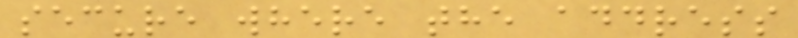secure where the address
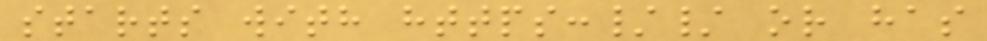starts with https:// or has
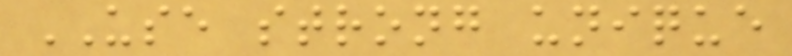USE strong unique
